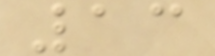13
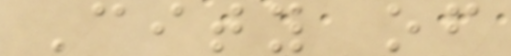City of
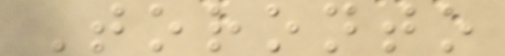Toronto
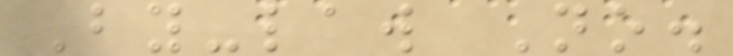By-law No.
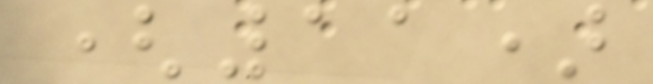(11)
